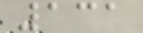131
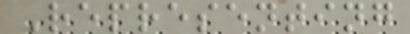Representing
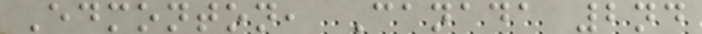Edmonton, Canada 2nd
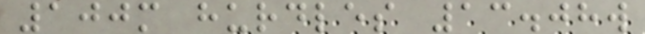100m hurdles 13.08w
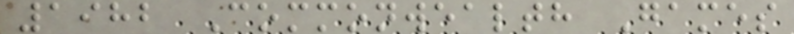1982 Commonwealth Games
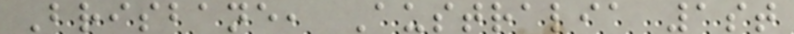Brisbane, Australia 1st
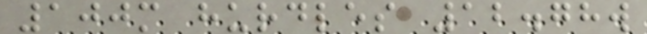100m hurdles 12.78w
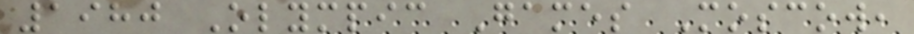1980 Olympic Games Moscow,
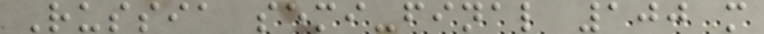Russia semi-final 100 m
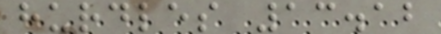hurdles 13.12
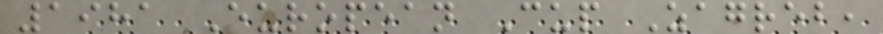1981 European Cup Zagreb,
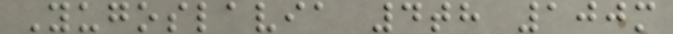Yugoslavia 4th 100m
